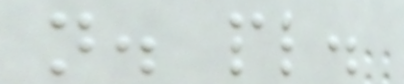n. pl.
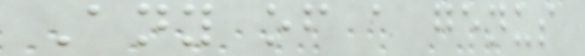Any of a genus
